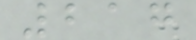217
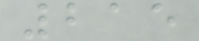215
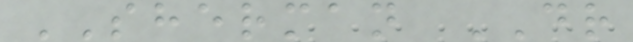SHERMAN DR
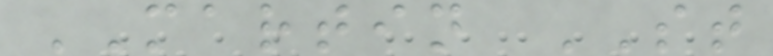MARTIN ST
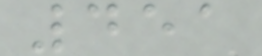451
